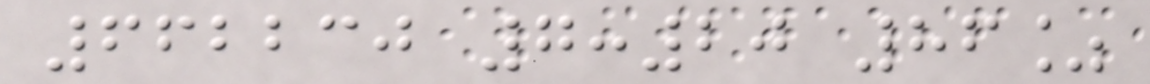662230 7:20 86%
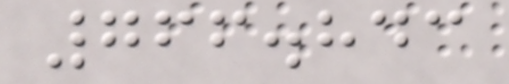766.843
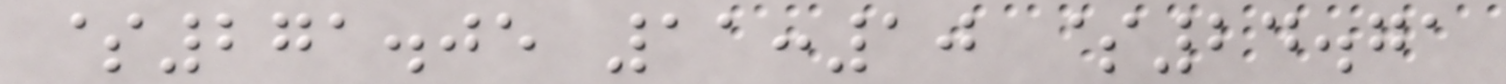$271.05 11:10 $24.71
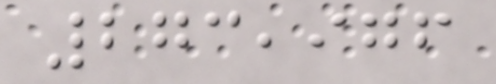273,976
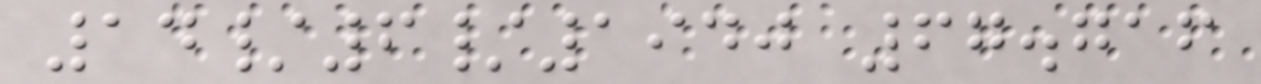14/6/1940 67.716
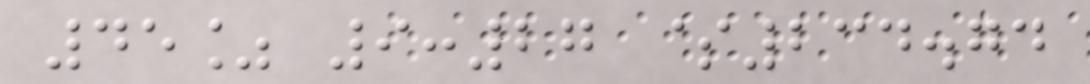45% 9:27 $234.74
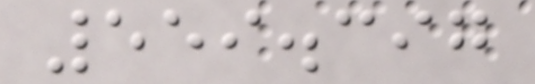559.397
